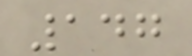147
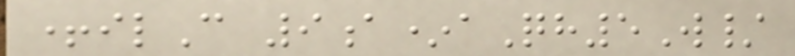+ilC 9a*aQh5W/
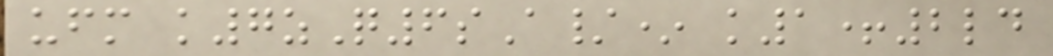ufm k7zQ6sA/* k1+2ld
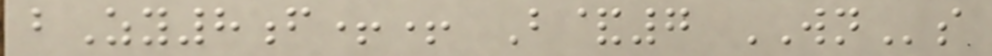bZy8f++ B&7 WNs
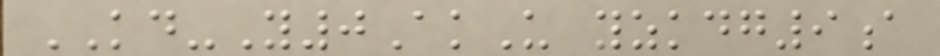KD-Y0AkU yzkdg9a
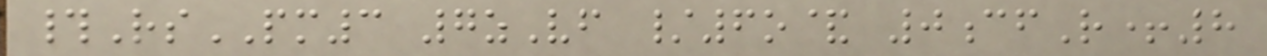#RsPM3 7zVf /6o& 0cfR+8
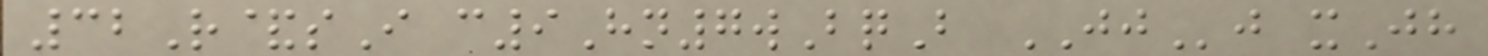32R&sI c9Hn7wBqB JJj xJh
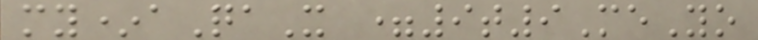my*aQaX =9t9MeYo
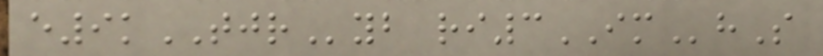e9kTJRyb ri3IMhS
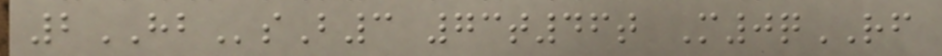2HBsB3 73t46t M0qRF
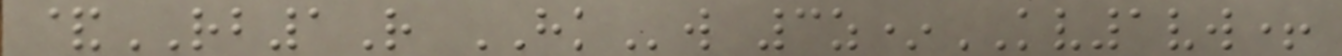&RB1R HKw 3z*KV1vw+
